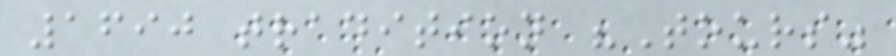1690 tradition "Tours"
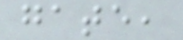gate,
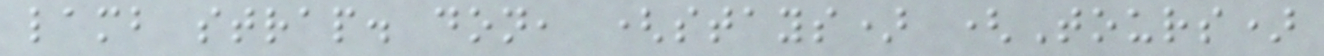lamb strap. don, (stays) (Tours)
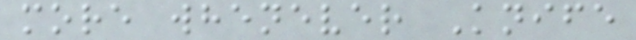more whenever Knife
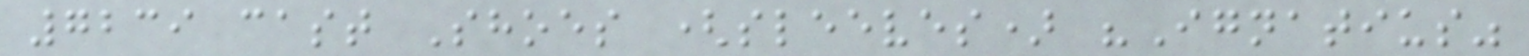7239 cast Shoes (sleeves) "Ignatius"
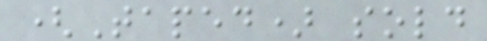(Taped) sold
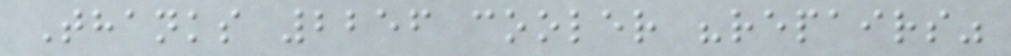Thanks 2256 cooler "repairs"
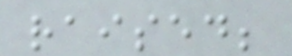raised;
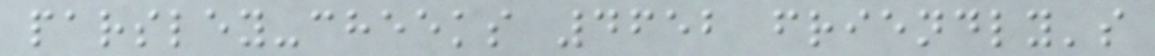parsley-cheeks 4652 friendly's
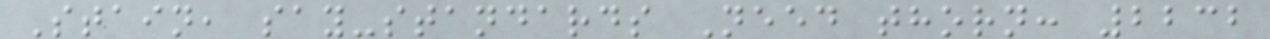Stain, say-standards Need thorn: 2232
